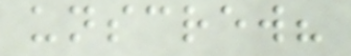unscrew?
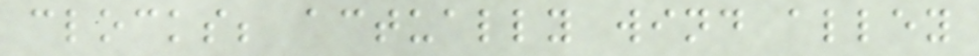clocks; actually wind alley
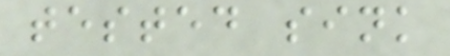tested sink
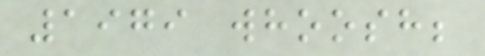1979 whoosh;
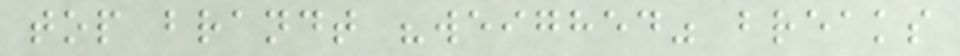top brandt "weighed" breaks
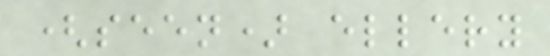(seen) ellery
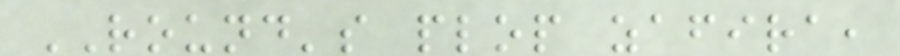ROUND's plop zafira,
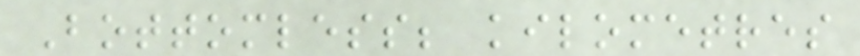Bottomless; kilometres
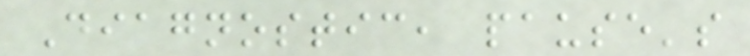Diagnostic, pause's
